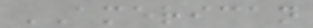AMERICAN
